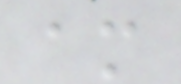am
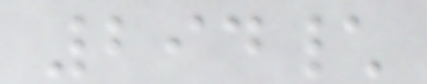294\
